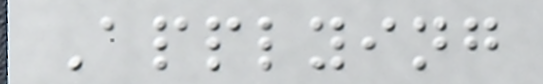Applying
